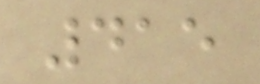415
